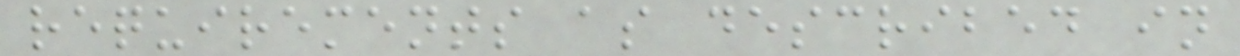requirements as described in
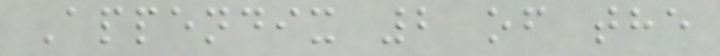Appendix 2 of the
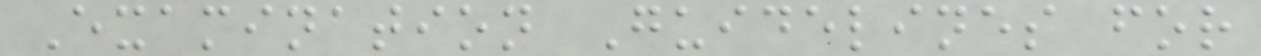Examination Guidelines for
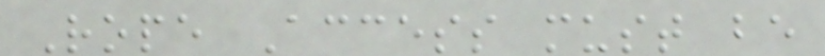Rope Access must be
